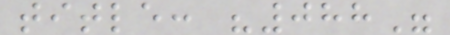title: "088"
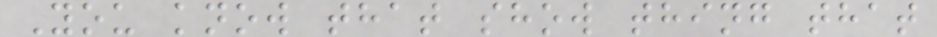You know that show thing that
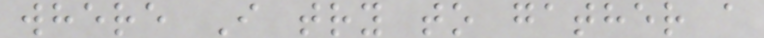where I try to gather a
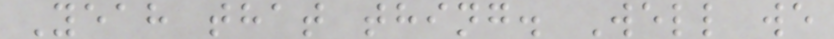Yeah that thing. Well we
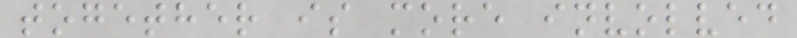together is more involved
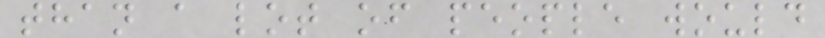than a lot of people would
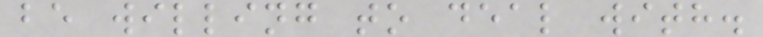be willing to deal with.
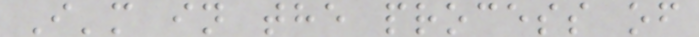I'm in the process of
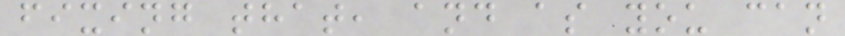fixing that, and as you can
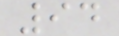94
